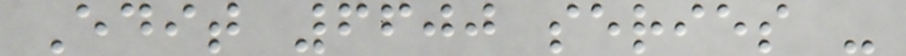Edit 6600 series -
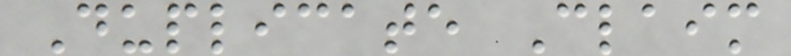Duplicate Claim
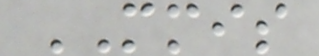MMIS
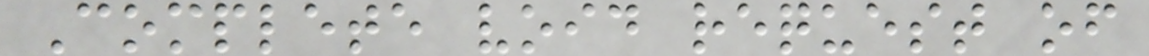Complete void request of
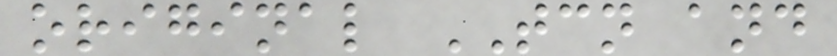original TCN and
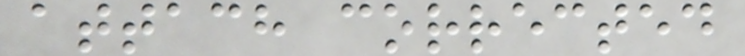attach corrected
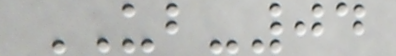UB-04
